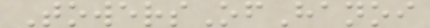TowersOfHanoi
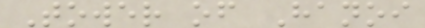Tower of Hanoi
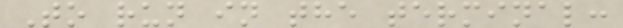To run in the terminal:
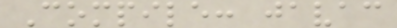Compile: javac
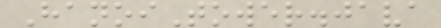HanoiTower.java
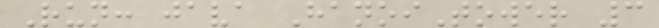Run: java HanoiTower 3
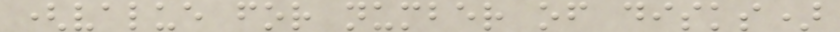(value for number of disks)
